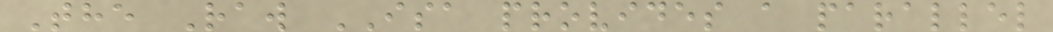The Raw ISA provides a parallel
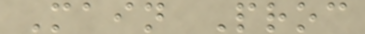Main Proc
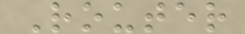Router
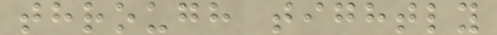through tightly
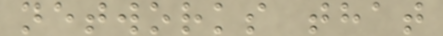networks that
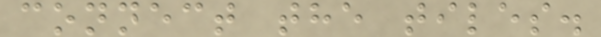connect the tiles.
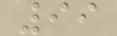99
